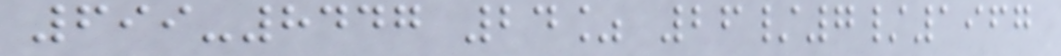699-8447 24% 26/7/1967
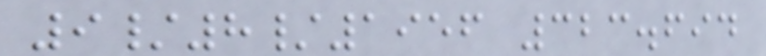9/8/1956 323.694
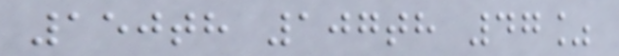150th 107th 47%
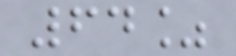64%
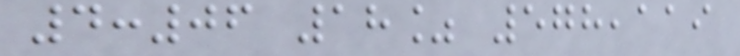4:06 18% 578,119
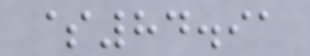$84.91
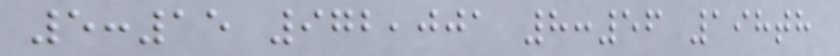5:15 972,001 8:56 198th
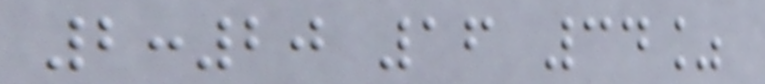2:20 16 34%
